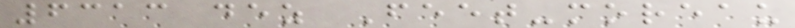6313 dez Feet-moreau
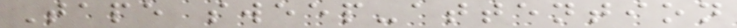Tape sweep-attention
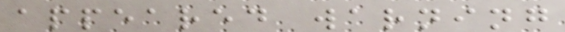appeared warning
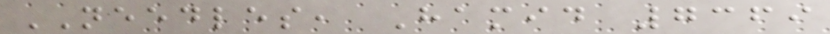NEEDLES, Hamid 7369
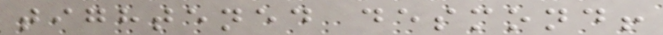tightened desmond!
